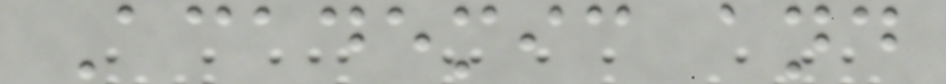Academic and
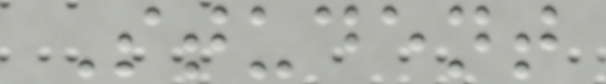Student
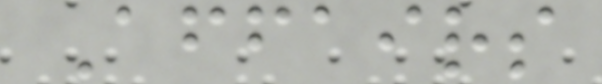Affairs
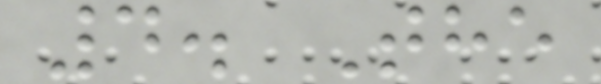4. The
